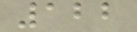122
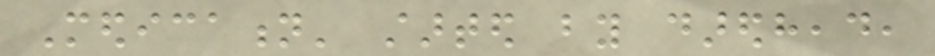Medication' started by daredhead,
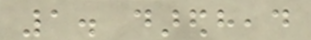1. daredhead
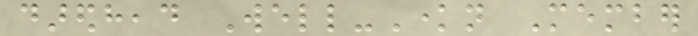daredhead Well-Known Member
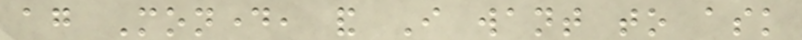again Monday, and I want to ask
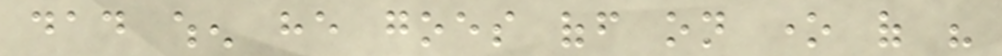dad when he goes off on one of his
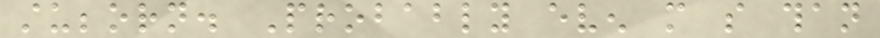stubborn. Probably even more so than
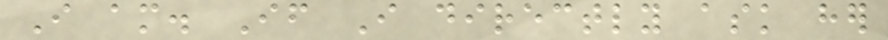I am. If I directly ask her
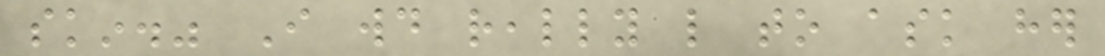skin." I would really like to ask her
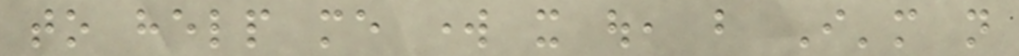to help me work it out, but I'm not
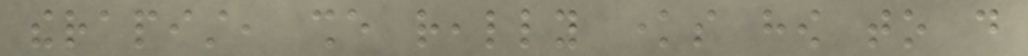therapist, she really knows how to do
